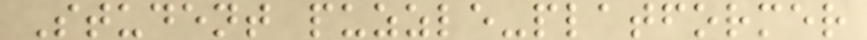Student puzzle-platformer
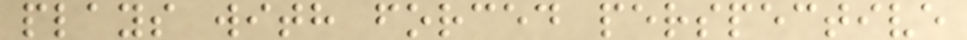plays with forced perspective
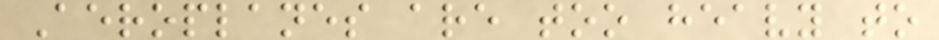Aeroplanes are too heavy to
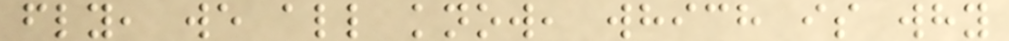fly, we all know, which is why
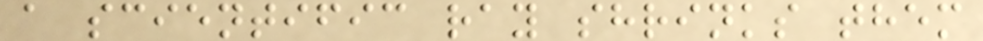a scientific ray shrinks them
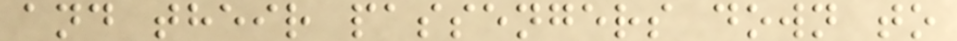and their passengers down to
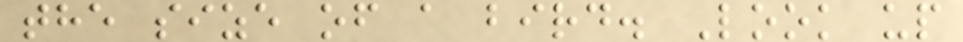the size of a bird. Look up
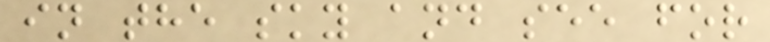in the sky and see for
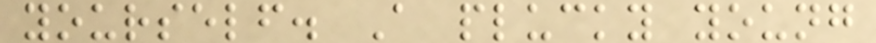yourself. A plucky young
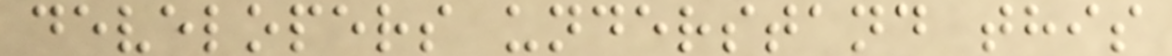developers understand this
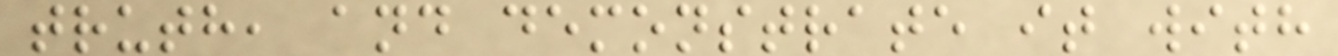truth, and demonstrate it with
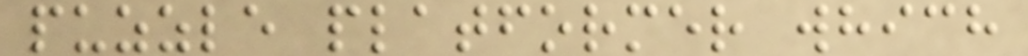puzzle platformer which
